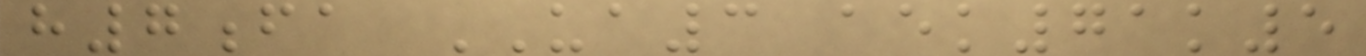h7fa UA3 aek71k5
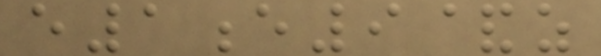e1e9&z
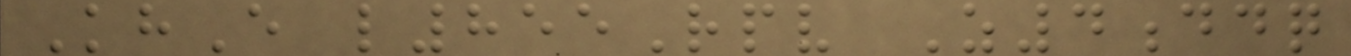KhE l855Rpv Z4ddq
